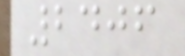2406
